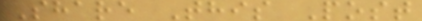Share This Post
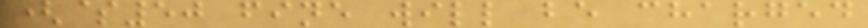($50 fine will be charged
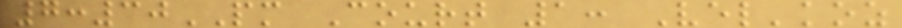7:30PM Court 1: Vel'koz
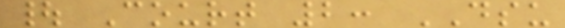| Court 2: DSU
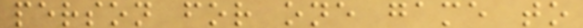person for one game to
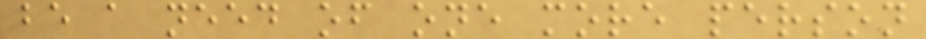be a need of one more person
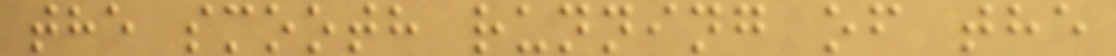the smooth running of the
